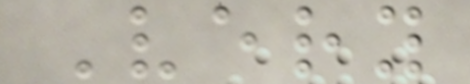Very
